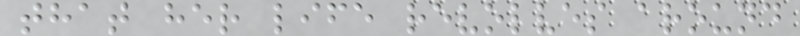that her life revolves around
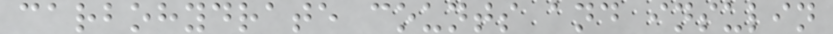carbohydrate counts and insulin
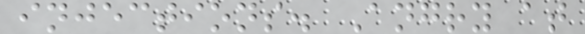injections. Angry at
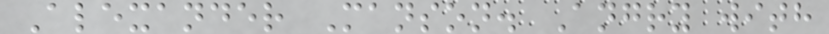Alexander Manson. Angry with
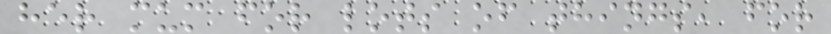her mum for lots of things, for
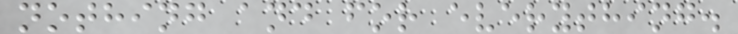nothing and for everything.
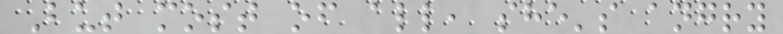But most of all, she's angry
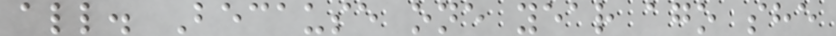all. Because one year ago she
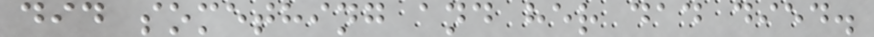did something and her dad died.
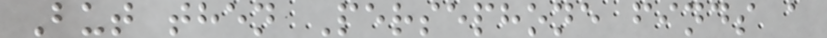But then Persephone finds a
